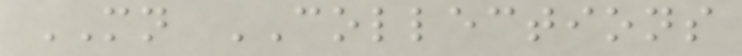MN COLLECTIONS
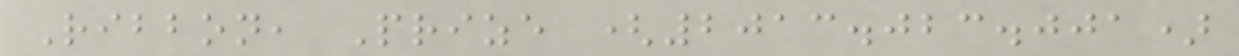Ribbon, Prize (2013.023.001)
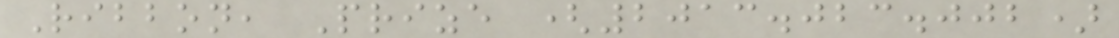Ribbon, Prize (2013.023.002)
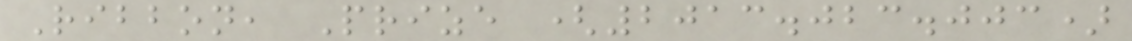Ribbon, Prize (2013.023.003)
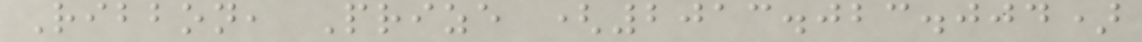Ribbon, Prize (2013.023.004)
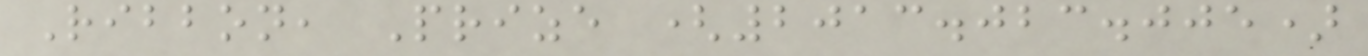Ribbon, Prize (2013.023.005)
